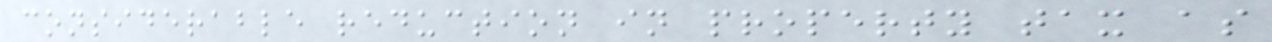considerable reduction in property tax as
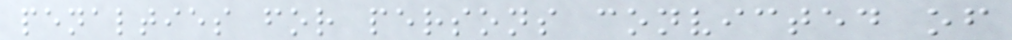penalties for persons convicted of
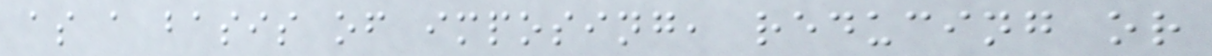as a basis of imposing, reducing or
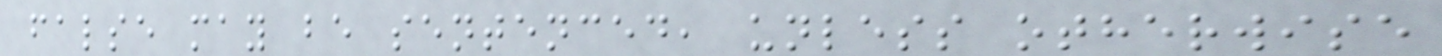false may be sentenced, unless otherwise
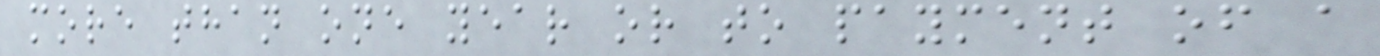more than one year or to payment of a
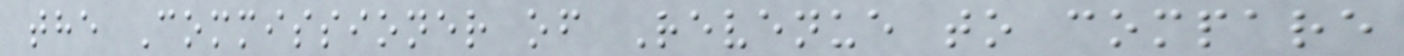the Commissioner of Revenue to compare
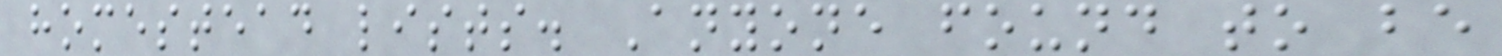homestead lists. Anyone found to be
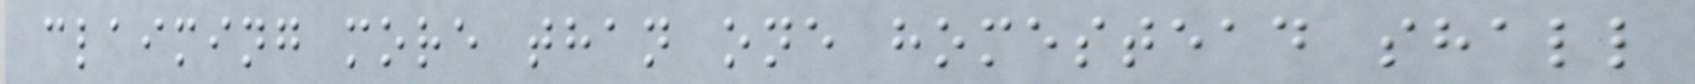claiming more than one homestead shall
